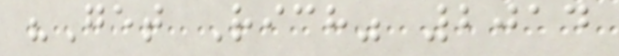"Get Rich" 2014
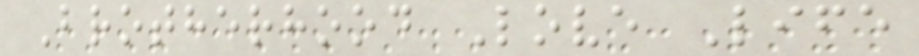Brotherhood Love Life
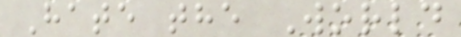Hate the World
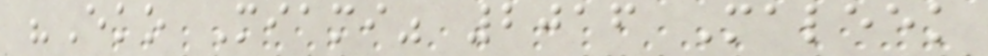"Eko Miami" 2016 Maleek
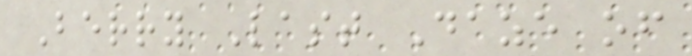Berry Last Daze of
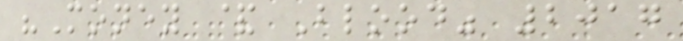"Money & Blood" 2017
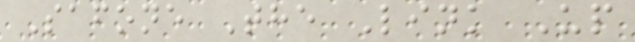Safone The Link Up
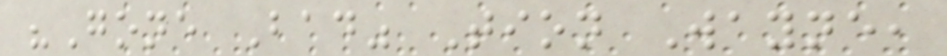"Gone Bad" Tion Wayne,
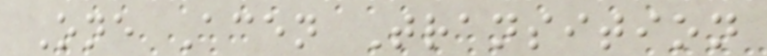One Acen Transition
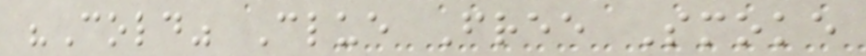"Cold" Clue Free Smoke
